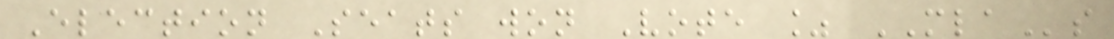Election Seats won Vote % MLAs
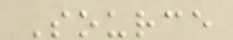Source
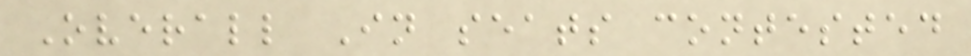Overall In seats contested
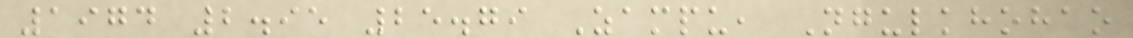1974 2.95 25.79 Zampu, Ngulkhohao
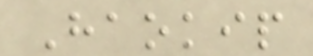Haokip
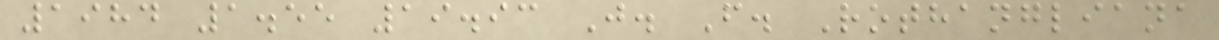1984 1.55 19.93 J. F. Rothangliana
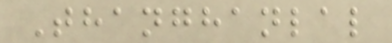Thanghanlal
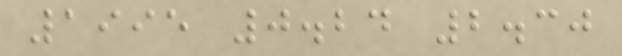1995 0.24 2.30
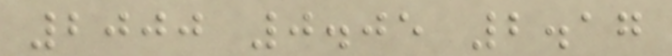2000 0.05 2.17
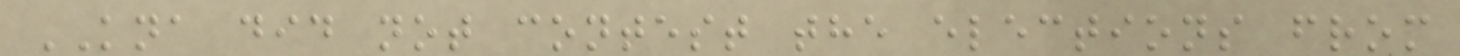KNA did not contest the elections from
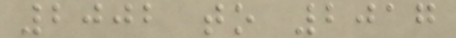2002 to 2017
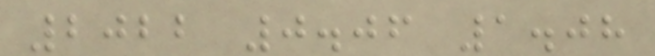2022 0.06 1.08
